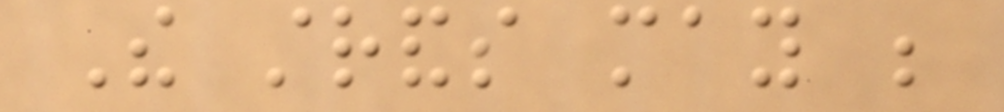The strands may be
